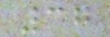37
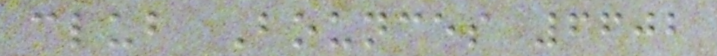club Bounces 6602
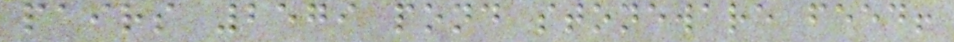pairs 2579 pond stoneware feed!
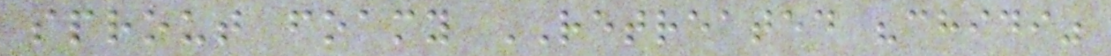sprout foamy RETREATED "chidi"
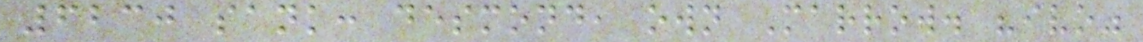6230 sank: desmond, own Marrow. "ivo"
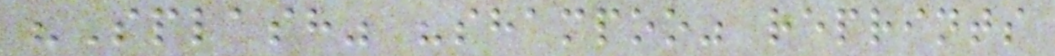"Splash" "shampoo" reprints
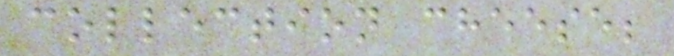collection cheese;
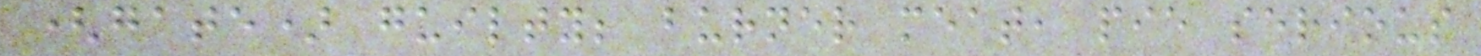(gate) guilty; burner meat, pie serious
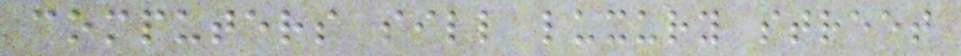computers sill luxury street
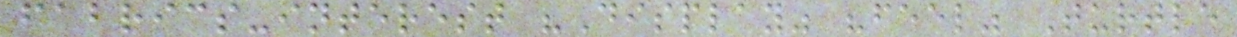fabrics-interest "Display" "feel" Turtle
